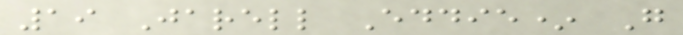19 Jarell Eddie* G
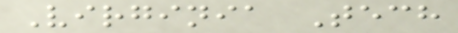Virginia Tech
